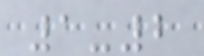1-2
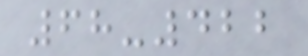68-422
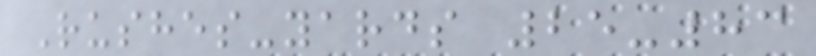Rushes-yards 25-83
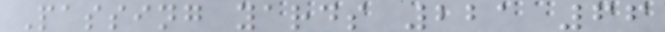Passing yards 221 66
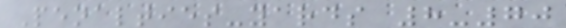Penalties-yards 8-70
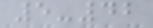5-42
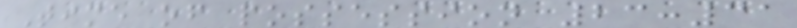Time of possession 23:31
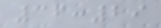36:29
